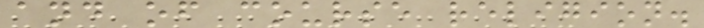and of course religion.
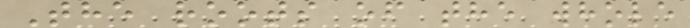The roots of the whole
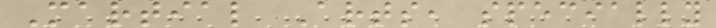Martial Arts, specially
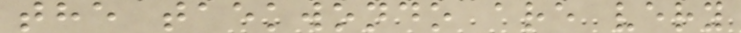the taekwondo are very
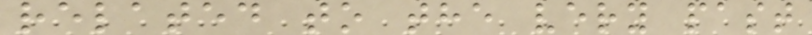related to the very past
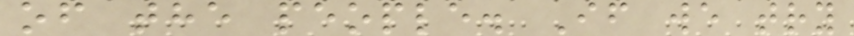of the people. If we try
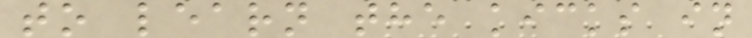to learn the kicks in
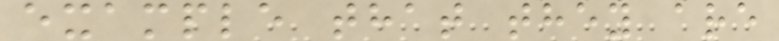example that they are
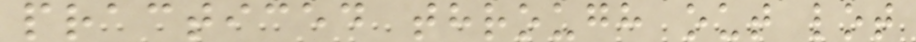practiced through out lot
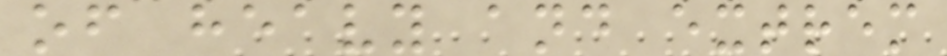of heavy and extrem
